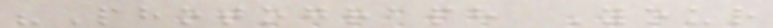"Photograph Your
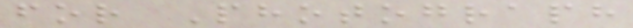for Photograph
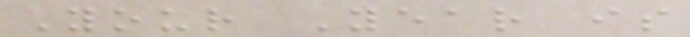Your Year is
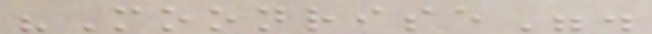"Moonrise".
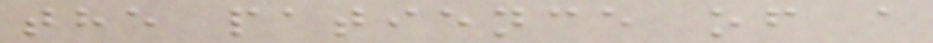the patience of a
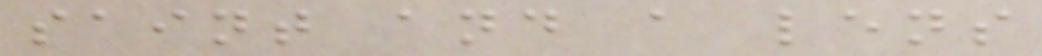saint and a lens
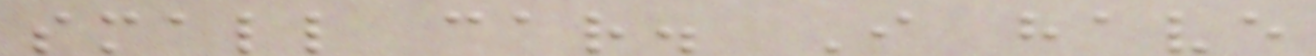small car. I have
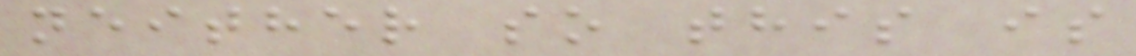neither so this is
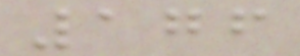176
